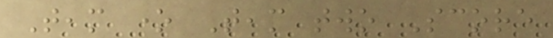Team one Team two Score
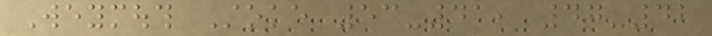Weymouth Stoke 53-41, 47-42
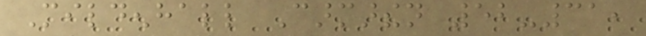Mildenhall Carmarthen 52-31,
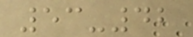53-42
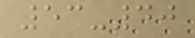53-40
